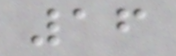16
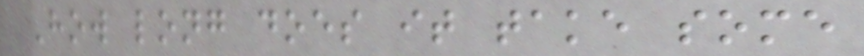How long does it take some
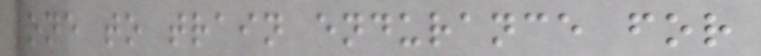one to train endurance for
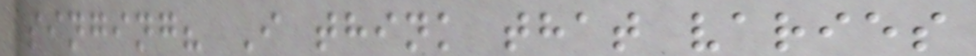singing? I think that varies
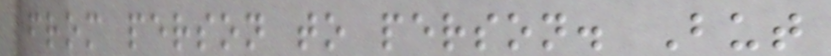from person to person. But
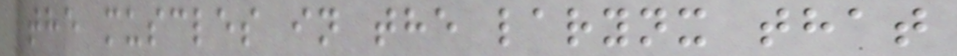the muscles in the larynx that
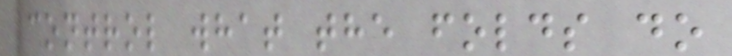control what the folds do
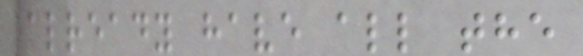already have all the
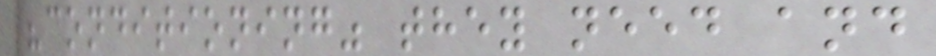"conditioning" they need and
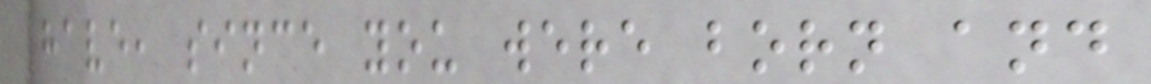have, since you were born and
